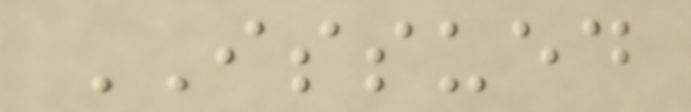ISSUED
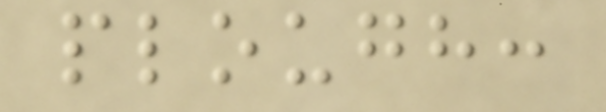plough:
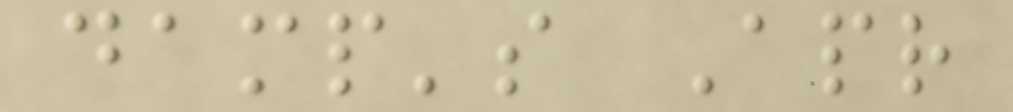damp's Apr
